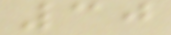30
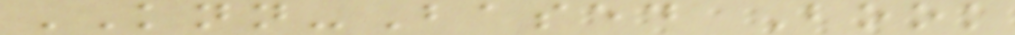KNN-Based Book
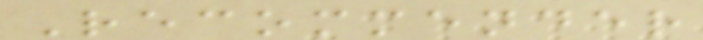Recommender
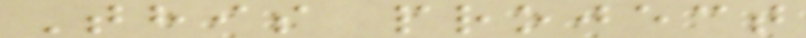This project
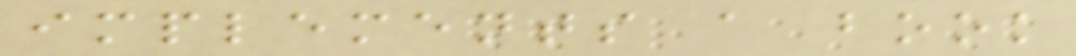implements a book
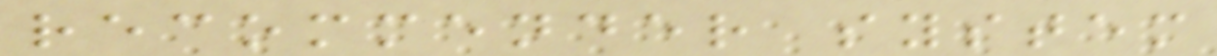recommender system
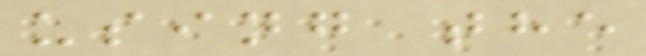using the
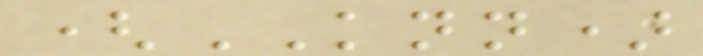(KNN)
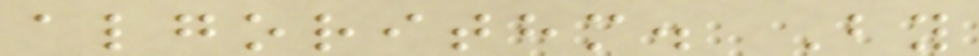algorithm. By
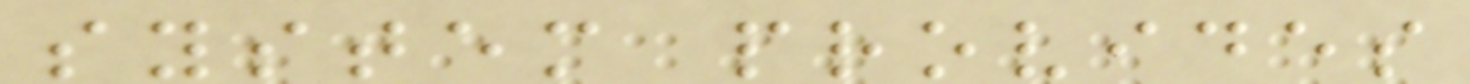system provides
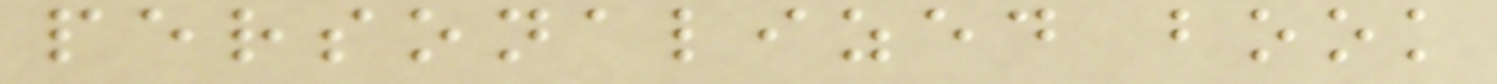personalized book
